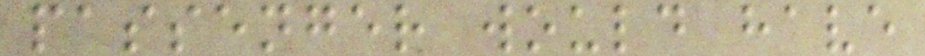passenger would have
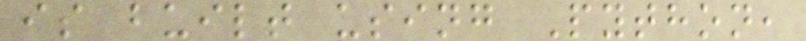is built using Python,
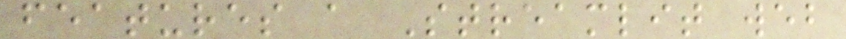features a Streamlit web
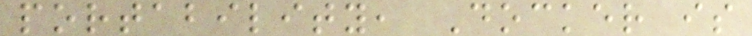portability, Docker is
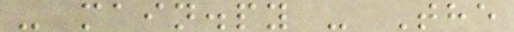- main.py - The
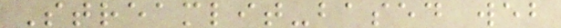Streamlit-based web
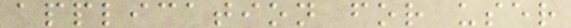application for user
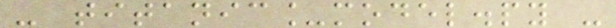- titanic_model.py -
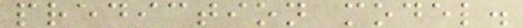prediction model.
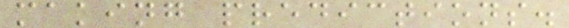making predictions.
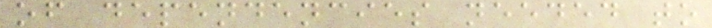of dependencies needed to
